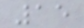15
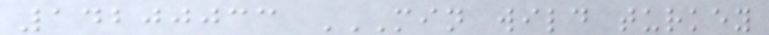14200033 MIN WILD TURKEY
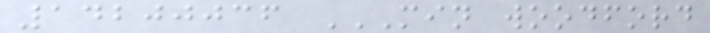14200036 MIN WOODFORD
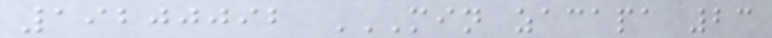19200092 MIN ZACAPA 23
